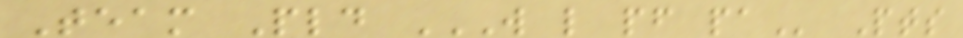Team Pld W L PF PA Pts
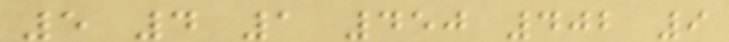5 4 1 450 402 9
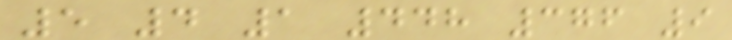5 4 1 448 376 9
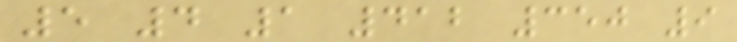5 4 1 412 350 9
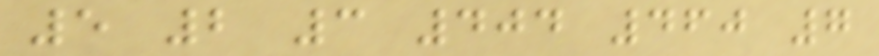5 2 3 404 460 7
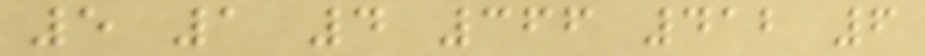5 1 4 366 412 6
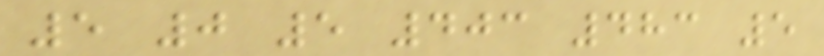5 0 5 403 483 5
